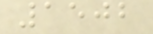1502
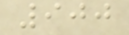900
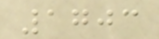1703
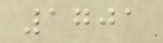1701
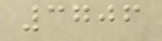3706
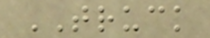TRUCK
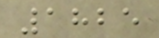1825
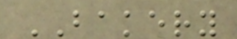BAKERY
